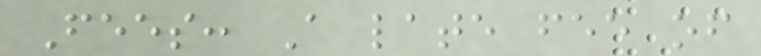Fees: A late fee of
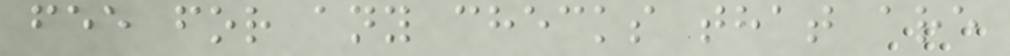fee for any checks that are
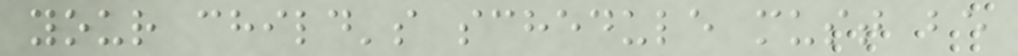your child's schedule must be
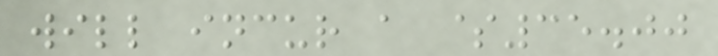will incur a $35.00
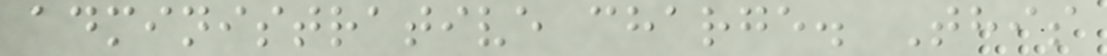administrative charge. This
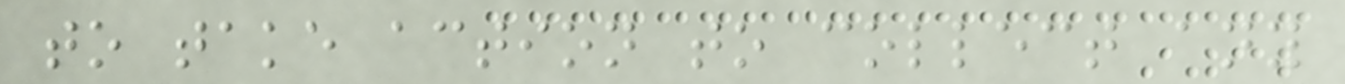to take action to collect any
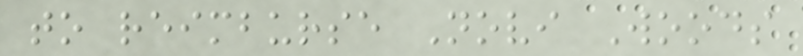to reimburse Novi Woods
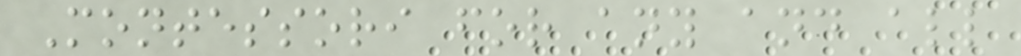Montessori for any and all
